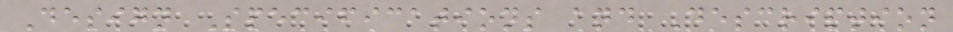Design Specifications and Description
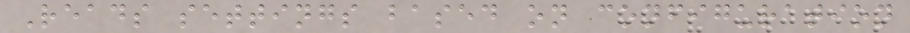Reads settings based on configuration
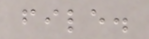file.
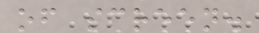of screen.
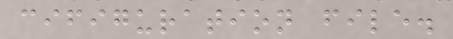cifiguration file.
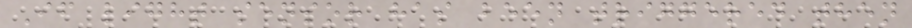If light sensor has been triggered then
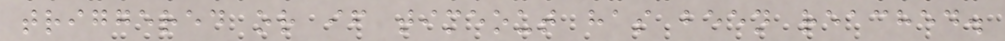triggered or if timeout has been reached.
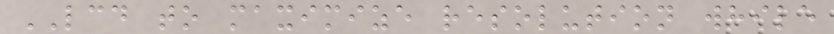LCD to maximize resolution while
